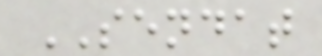SENDAT
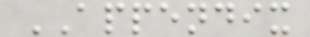APPENDIX
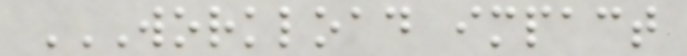WORKLOAD IMPACT
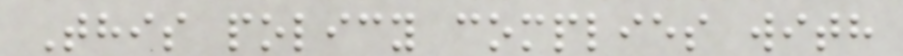This policy complies with
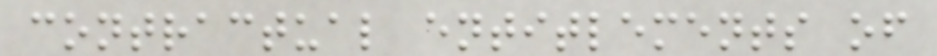contractual entitlements of
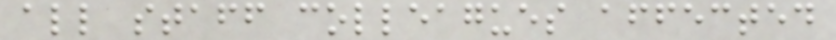all staff colleagues affected
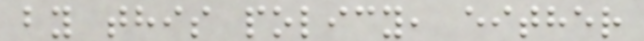by this policy, either
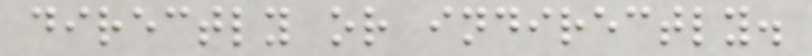directly or indirectly.
